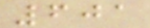601
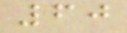60
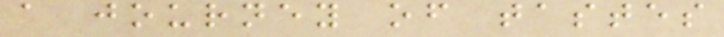a journey of tastes
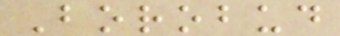Borobud
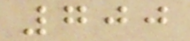700
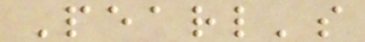Pearl's
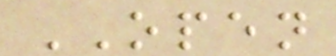OPEN
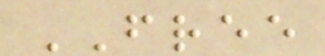FREE
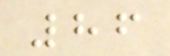86
